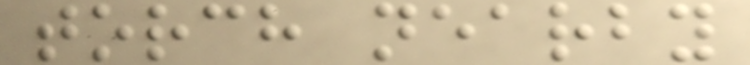torch nearby
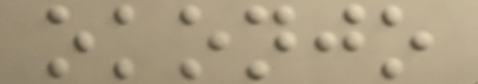okonjo
